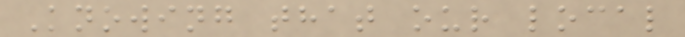Knowing that our local
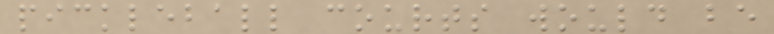pickleball courts would be
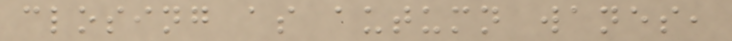closing as autumn wanes,
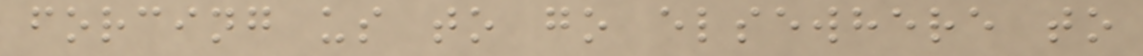forcing us to go elsewhere to
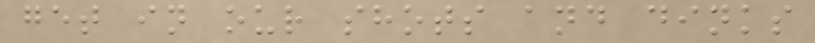get in our shots and dinks
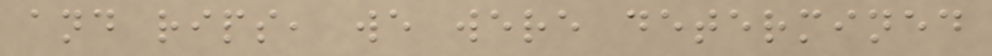and rips, we were determined
